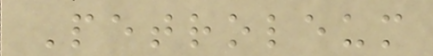Petroleum
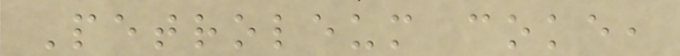Petroleum coke,
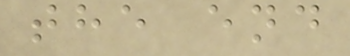the end
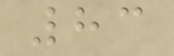83
